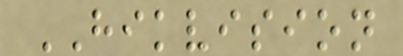HIKVISION
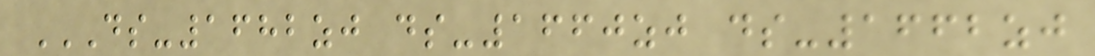DS-1682ZJ DS-1660ZJ DS-1662ZJ
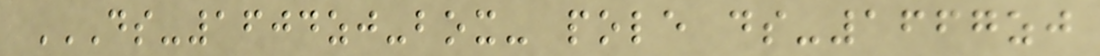DS-1604ZJ-BOX- POLE DS-1667ZJ
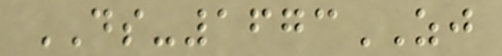DS-1673ZJ
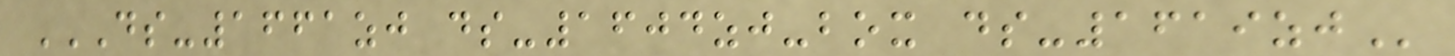DS-1661ZJ DS-1604ZJ-BOX DS-1619ZJ
